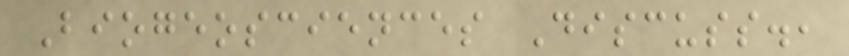Biogeosciences Discuss.,
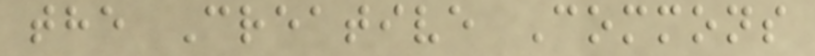the Creative Commons
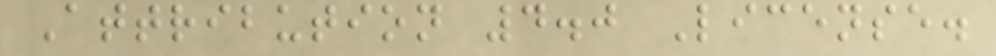Attribution 4.0 License.
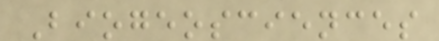Biogeosciences
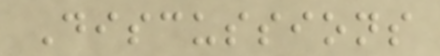Discussions
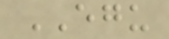EGU
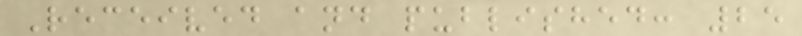Received and published: 25
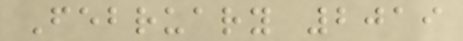February 2019
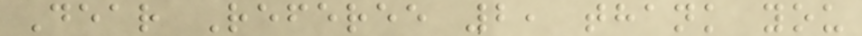Dear Referee 2, thank you
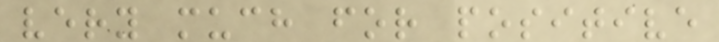very much for positive
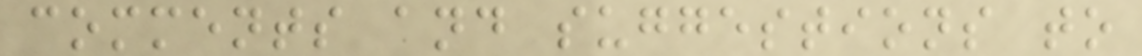comments and suggestions to
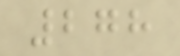278
